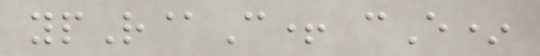ypR@C+ cE*
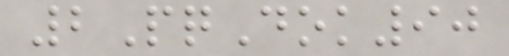2PqDok90
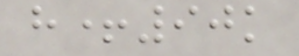h+90k
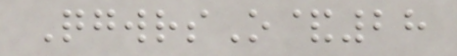QgwrsO&28
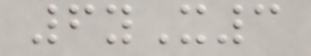6yX3
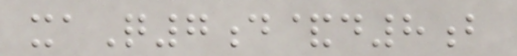xaQ7d&d8b
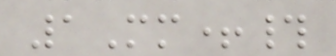1Mm+#
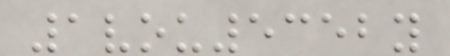1vou5352y
